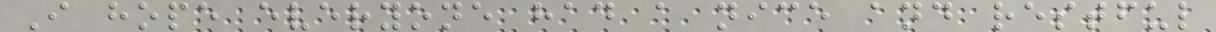I hope everyone had a nice and restful
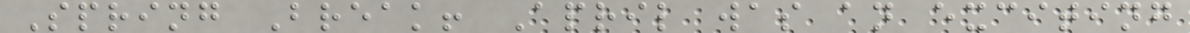Spring Break! April was an exciting
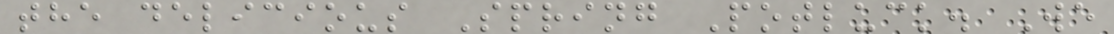the delicious Spring Potluck. We
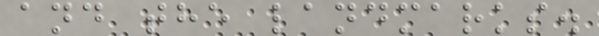and the landmarks.
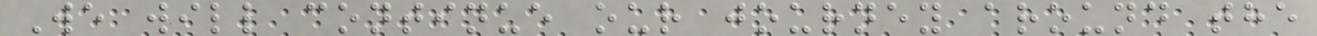We will continue our journey around the
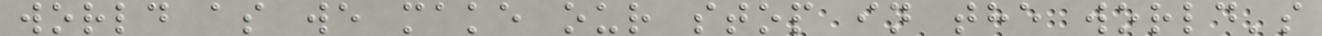world as we make our stop in the world's
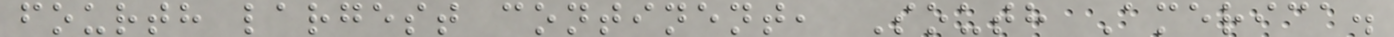fourth largest continent, South America.
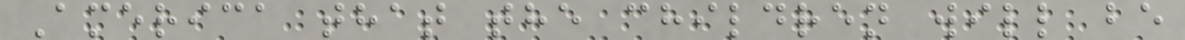America that the children will be
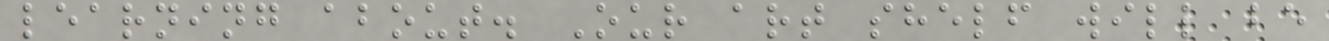learning about. Our art shelf will be
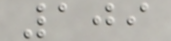109
